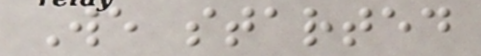We started
